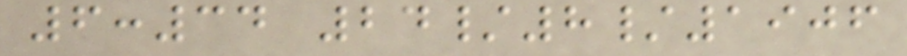6:34 24/8/1906
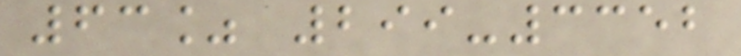63% 299-3352
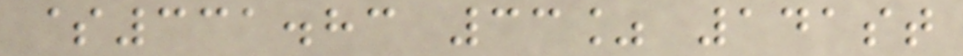$331.83 33% 141st
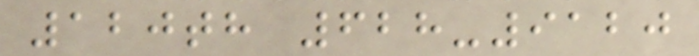120th 628-9120
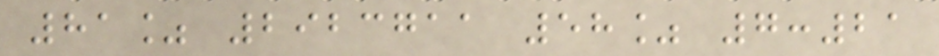81% 2923711 58% 7:21
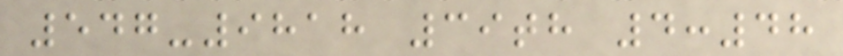547-9818 39th 4:48
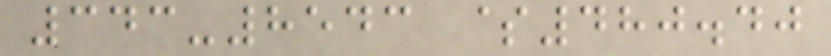343-8543 $480.40
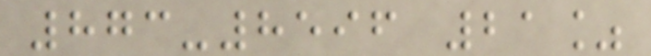873-8596 21%
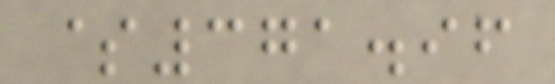$371.96
